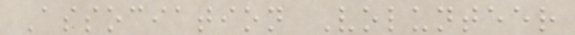Association Volunteer
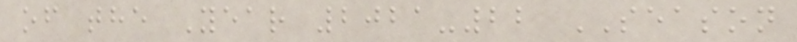of the Year 2021-22 SEASON
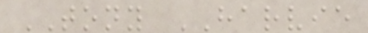TONY HARVIE
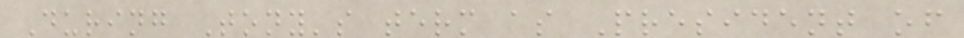During Tony's term as President of
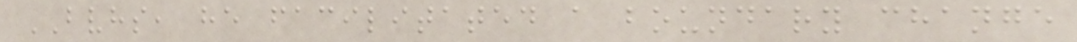BVHS, he facilitated a boundary change
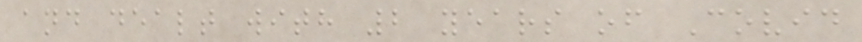and dealt with 2 years of Covid
